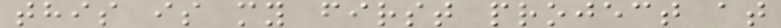this is my first project at
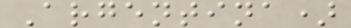Argentina)
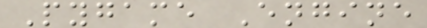Pygame Engine
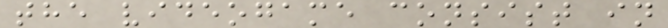the videogame consist in
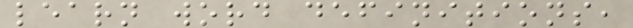learn word definitions,
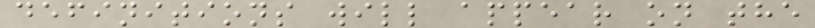definitions will appear on the
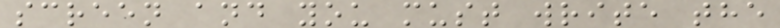screen and you must write the
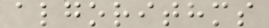algorithms
